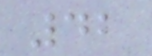42
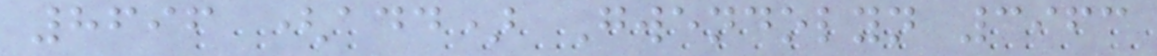8696 (add) Gwendolyn 3963
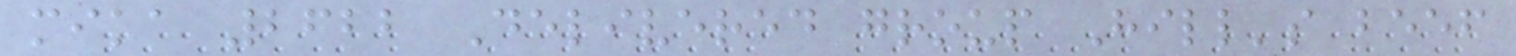mika 2622 Delivered group Hill's beef
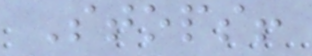Stops!
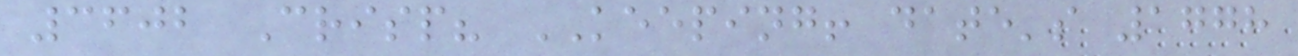3602 Crisp? KEEPING! date's 1778
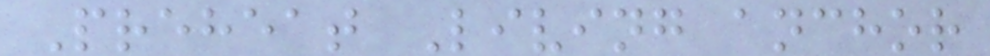Preheat Living anchor
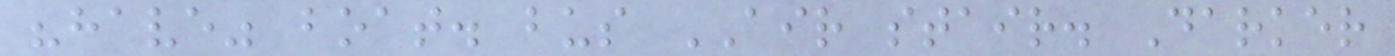"have" boat. bus AIR stair. Darker
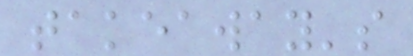takeaway's
